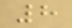8
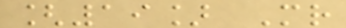[19] Mr
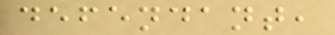defendant,
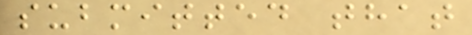submitted that
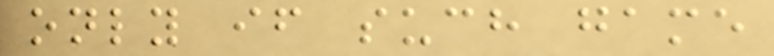only if such game
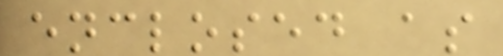enclosed as
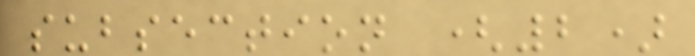subsection (2)
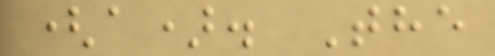(a). The
